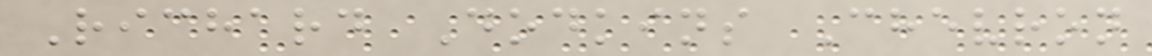Richard Dodkins Chevron
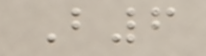B6
